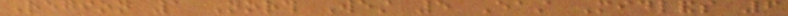Region 1 North West 5 East Midlands 6
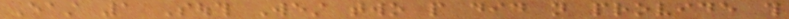East 1 South West two people did not provide this
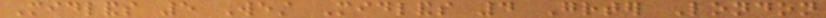Midlands 5 West Midlands 4 Greater London
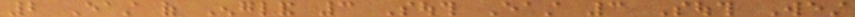2 East of England 3 South East 3 South West
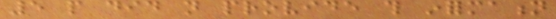5 people did not provide this information
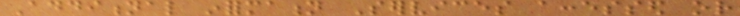Additional information Services accessed or
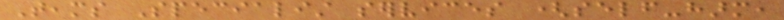Teams Specialist services (self-harm,
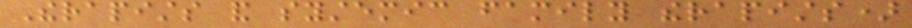Therapists and systemic family therapists)
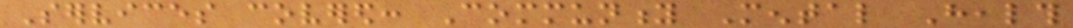Services covered: Community Mental Health
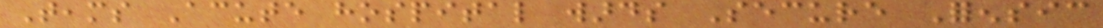Teams Acute hospital wards Secure Forensic
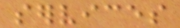services
